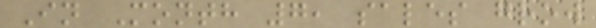In Month 7, sales grow
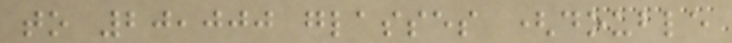to 20,000 glasses (double
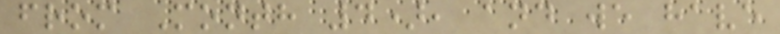from Month 4), and we have
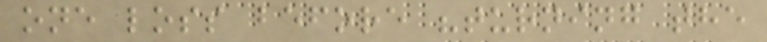one loss before "turning the
